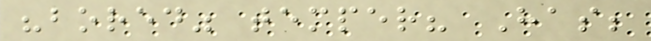"bored" temper? Has;
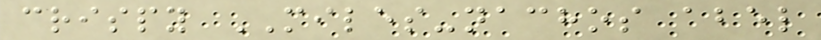crispy MILES-nachos abel
